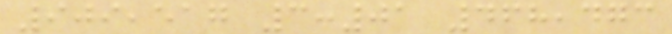909,517 3:01 468,473
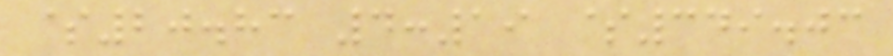$20.83 4:19 $349.03
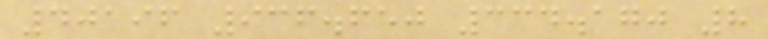40196 936.650 334.170 8
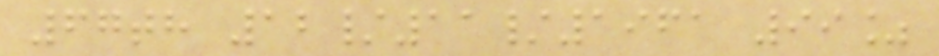67th 12/11/1961 99%
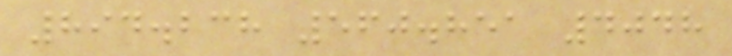894.238 560.851 4048
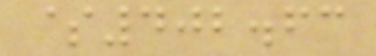$402.63
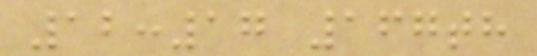12:17 167th
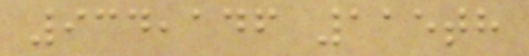934,146 115th
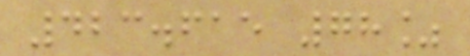423.615 78%
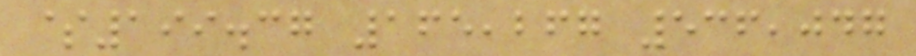$199.37 165,267 536,047
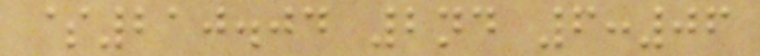$210.04 2nd 6:06
